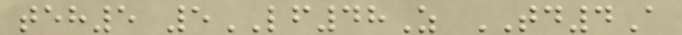teh5 5LF48Z TD4A
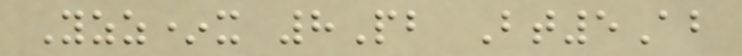Yzz*x 8Pb Bt5Ab
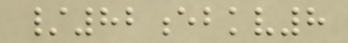/82ebkv8
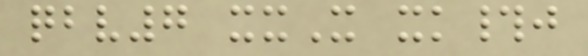qbv7 xxX xk#j
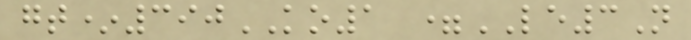gt*390KO1 =LE3N
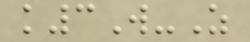k3W-Z
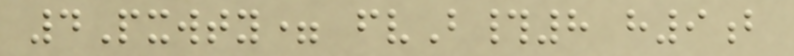4Pxwty= fvB#8 h9b
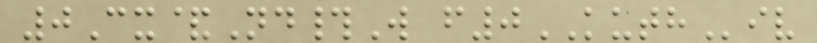0Cx&Nd#W f0KUTHiv
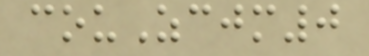couZcjm0
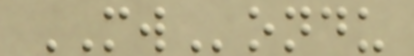MWondu
